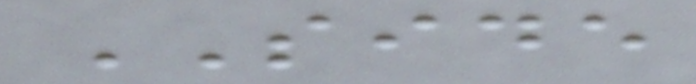SIDE
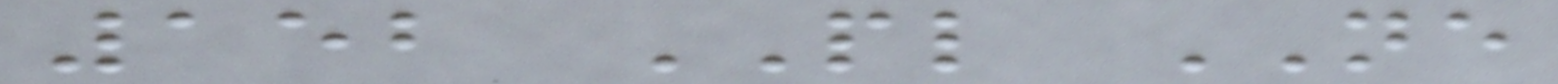152 PL NE
